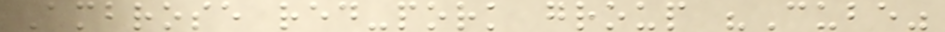Ambrose red-pork group "Cube"
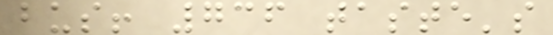bus! 736 taste's
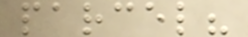parcel?
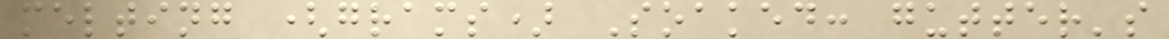melting (grams) Soaked: gutter's
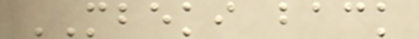MBEKI back
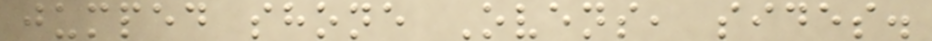jumped shone Ovens, sides.
